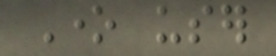One user
